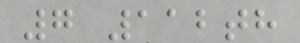7 112th
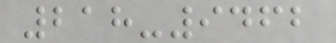218-9462
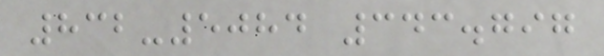832-5084 343.797
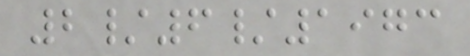2/6/1973
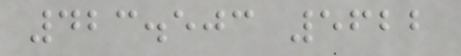423.503 5622
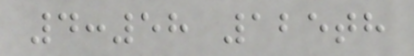4:58 125th
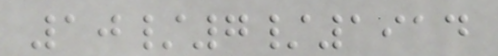10/7/1914
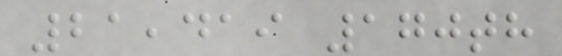21,419 170th
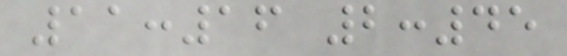11:16 2:45
